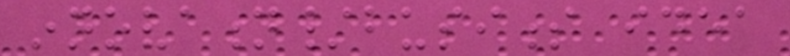innovation/business idea
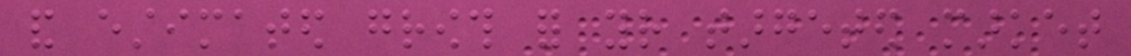and estimated growth for your targeted market
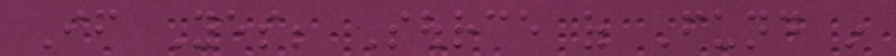If Yes; Source of Fund in
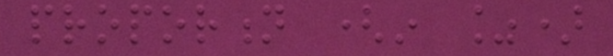proportion (in %)
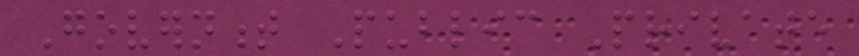Government Public Private
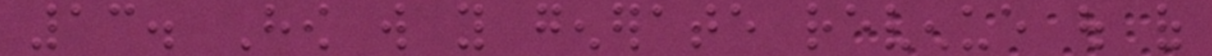13. How will you generate revenue out of
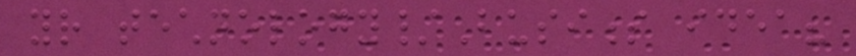your technology/Business idea?
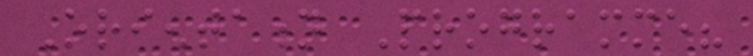Orientation Programme?
